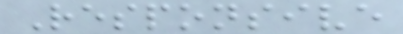Responsive
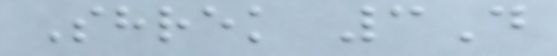Shrek 3D
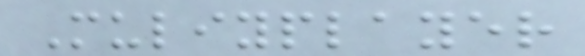Muliyplayer
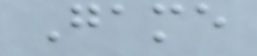Game
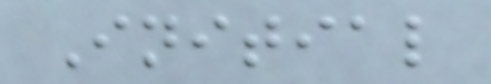Initial
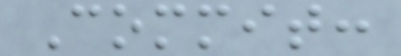Commit:
